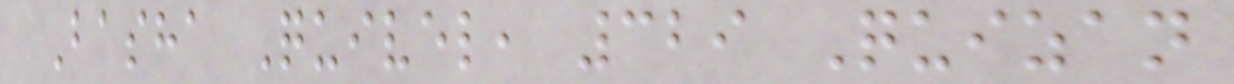Basha Quivel, 329 Quizan
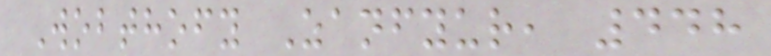Wobthofy Zanfyur, 448
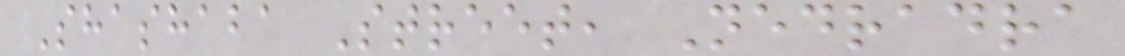Shashaba Street, Nedradra
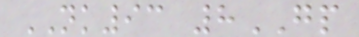NK93 8GP
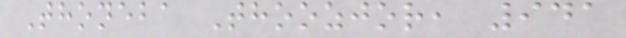Thoneba Thoozjor, 941
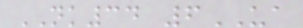NK34 6UA
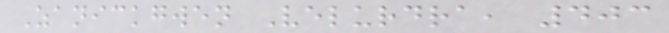Zanickgwen Velurdra, 403
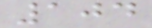104
